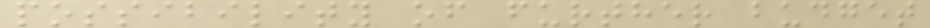possibility of further budget
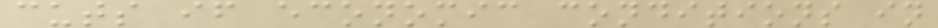cuts if economic conditions in
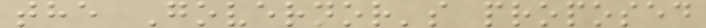the Governor's proposed
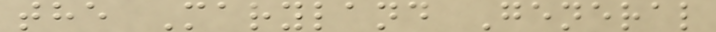the Maryland General
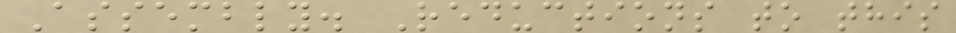Assembly. Reductions to this
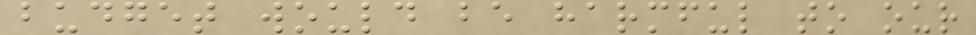budget would be harmful to our
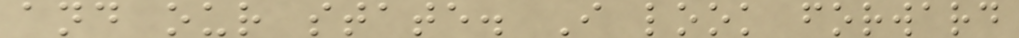and our state. I look forward
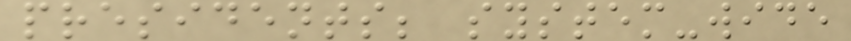presidents; system-wide
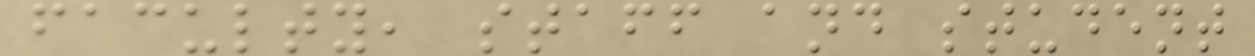faculty, staff and student
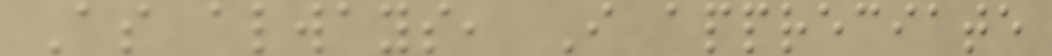As always, I appreciate
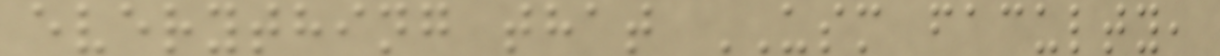everything that USM faculty,
